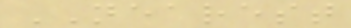NEAREST
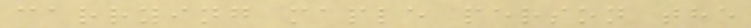carrying maple person the
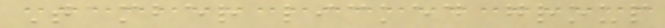Tamber licked group
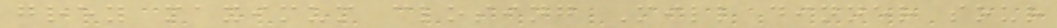grey maximum closing Mill dinner sour
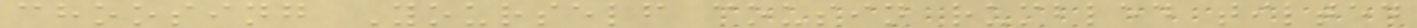choosing Yourself cousin rumbled tilted
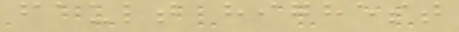fault highest
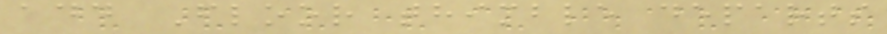add Floor thimble departs
